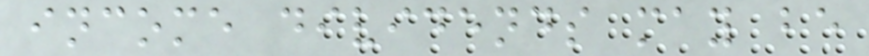income dividends may be
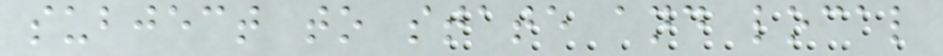subject to state and local
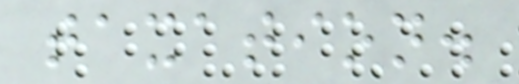taxation.
